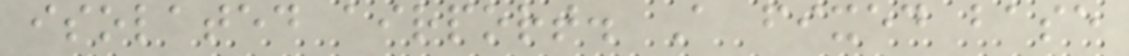isolated airport. A fixed base
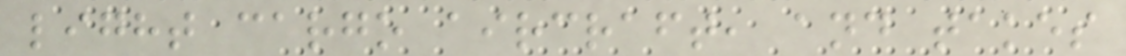light cargo aircraft, and takes
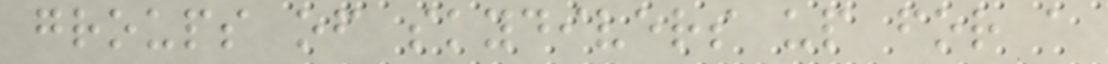groups of skydivers up for a
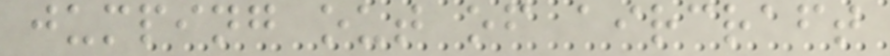jumping out of aircraft
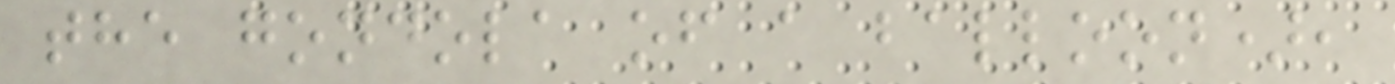the gondola of a balloon),
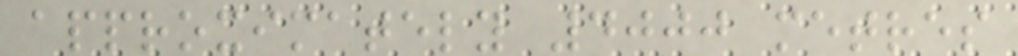approximately 4000 metres
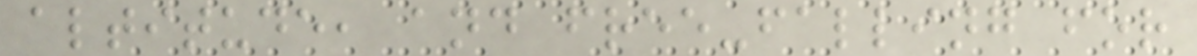altitude, and free-falling for
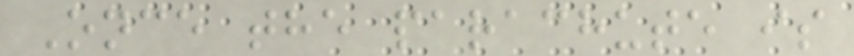Once the parachute is
